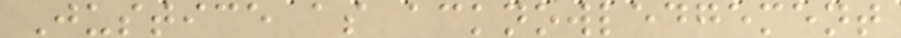Justice as acknowledgement
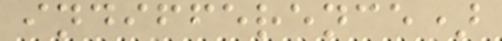indifference)
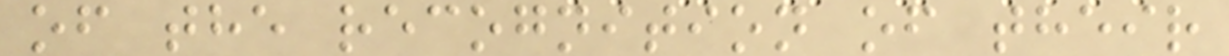of the recognition of their
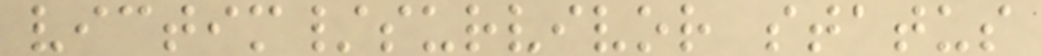victim/survivor status
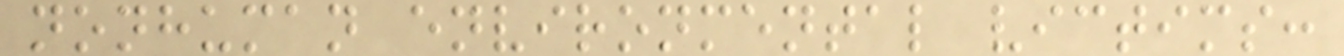nonhuman environmental victims:
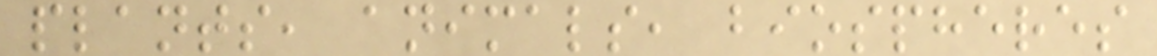plants, animals, biospheres
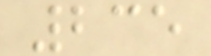235
